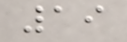19
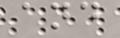and
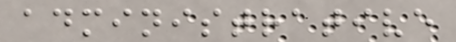administrative
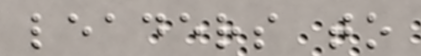leaders to
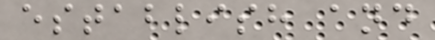establish and
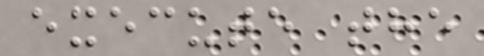execute the
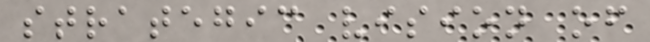strategic vision of
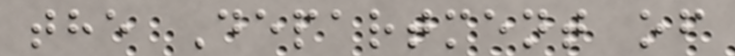the Department of
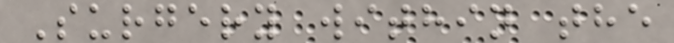Surgery within the
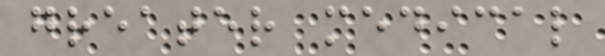greater medical
